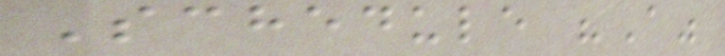Schedule "A"
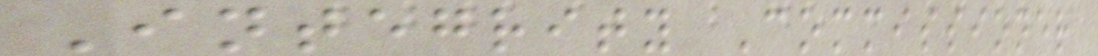Integrity Commissioner
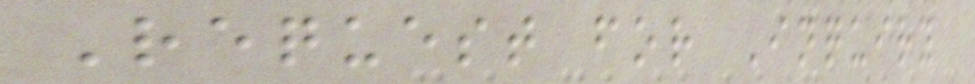Request for Inquiry
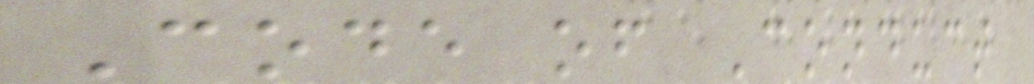Code of Conduct
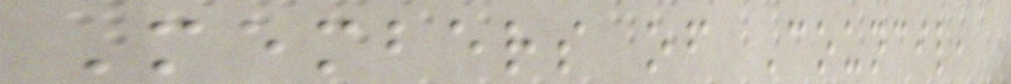Members of Council,
